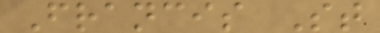Francis St
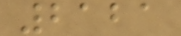2121
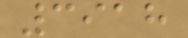3918
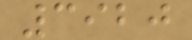3920
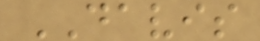DAVIS
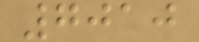7010
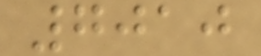7010
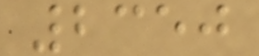2350
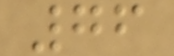76
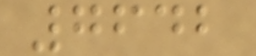7642
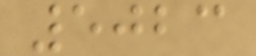5023
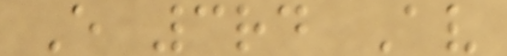E 3rd Av
